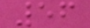56
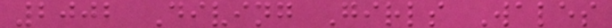2002 Diving Girls Wales
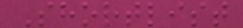Shortlist
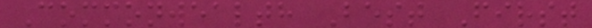Commonwealth Best First
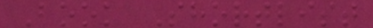Book Shortlist
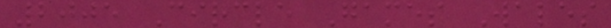2005 Circle Games Wales
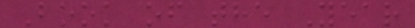Book of the Year
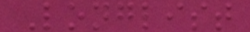Longlist
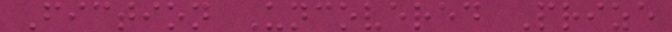Fiction Uncovered Prize
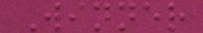Winner
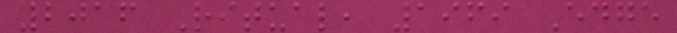2016 Ritual, 1969 Edge
